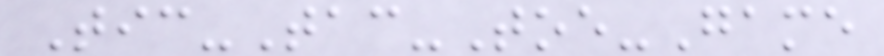Tic-Tac-Toe-Game
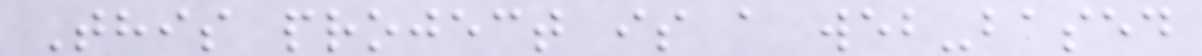This project is a web-based
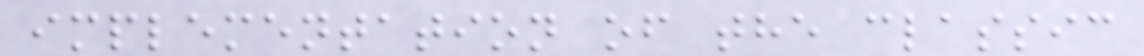implementation of the classic
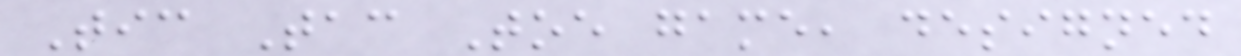Tic Tac Toe game, designed
